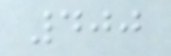400
